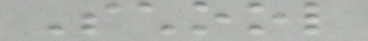School
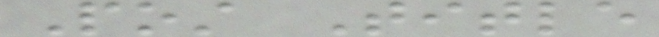Post Title
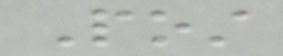Post
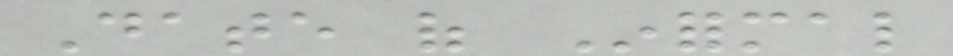Date of Informal
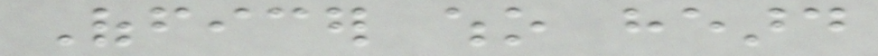Officer who heard
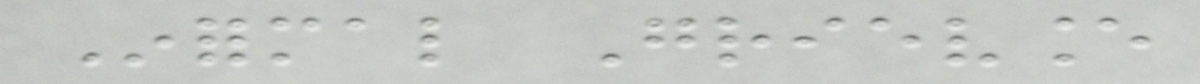Informal Grievance
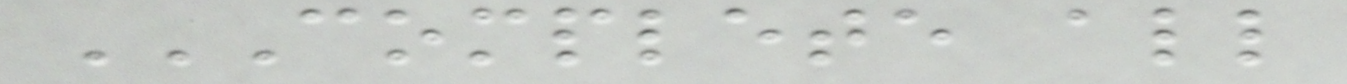COMPLETE ALL
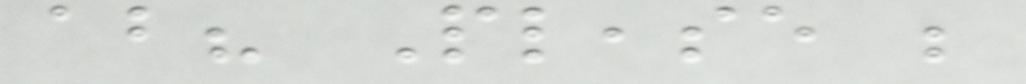about? Please be
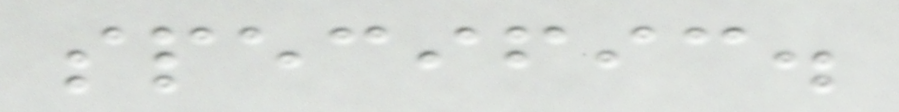specific.
